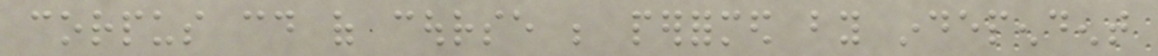corpus could of course be performed by independent
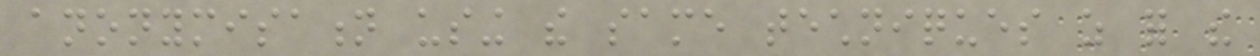anonymisation using the same techniques as for the
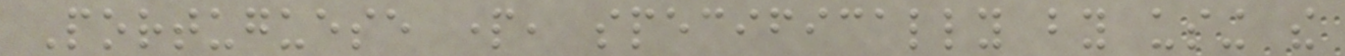Portuguese part, specifically by using the
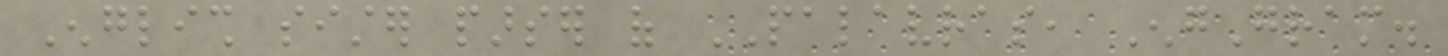English sister parser of PALAVRAS, EngGram.
